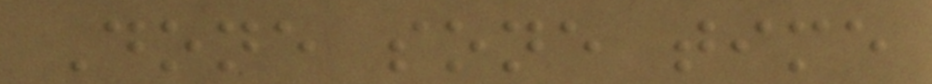Done sone time
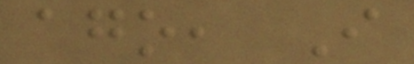ago, I
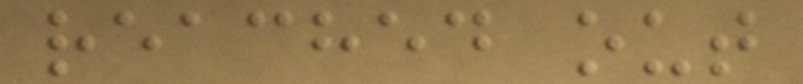reached out
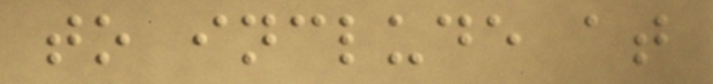to include at
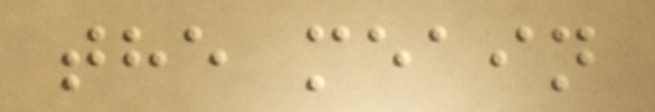the meain
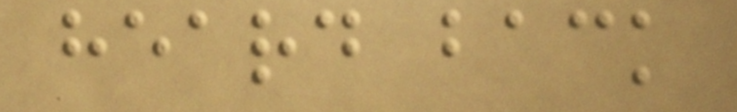heard back
